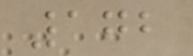172
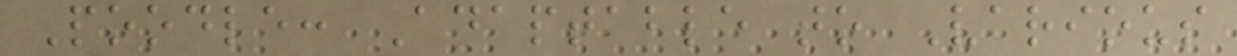Poodle: Adaptable to Various
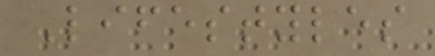Lifestyles
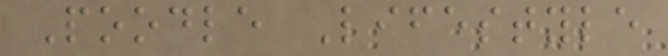Poodle Lifestyle
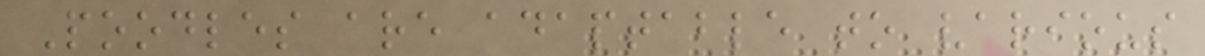Poodles are adaptable to various
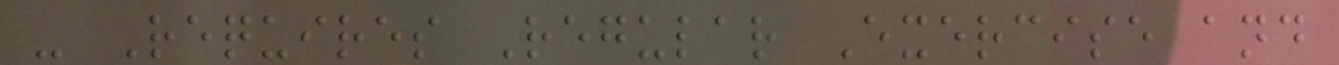- Requires Regular Exercise and
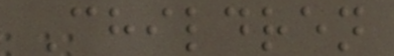Children
